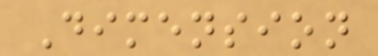Dimension
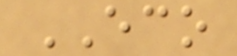ECO
